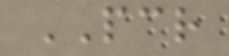PCR
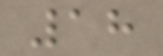18
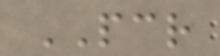PCR
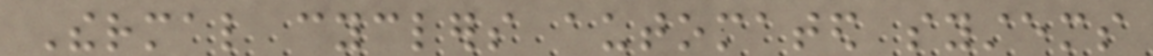Thermal cyclers automated systems
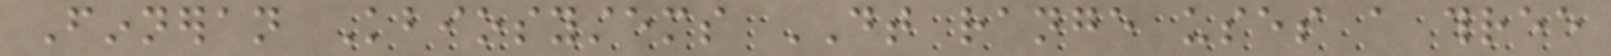Finneran Kbiosystems DT range uses a three
